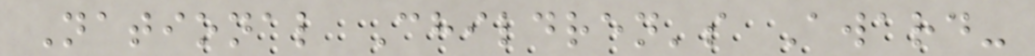National Children's Award-
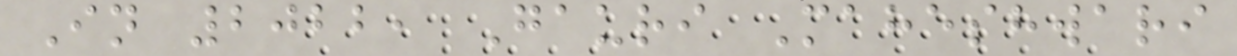In 2022, Gauri Maheshwari
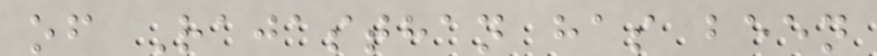of Rajasthan has been
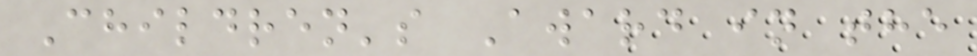Children's Award in the
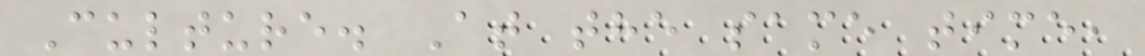Culture. At the same time,
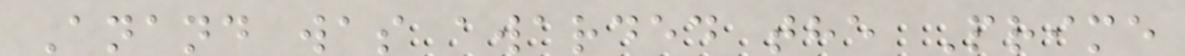Anand was awarded the Prime
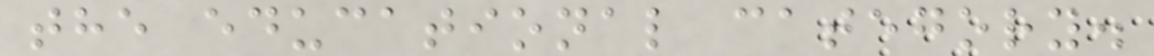the educational category.
